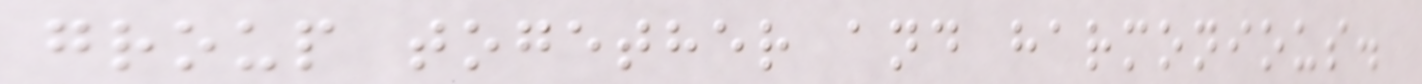group together and harmonious.
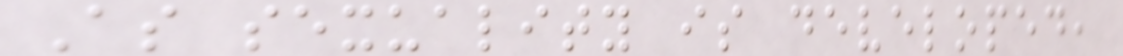As sexuality is developed,
